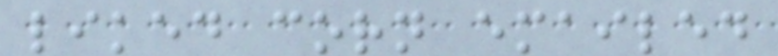liked corn emailed
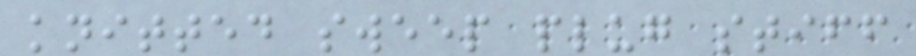knitted sweep plug stiff
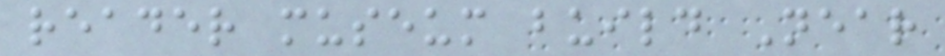reader museum build Near
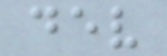dev
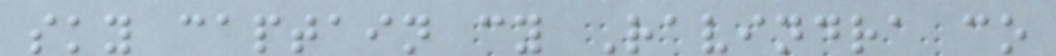sky captain cy Ravindra co
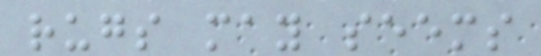rugs may seems
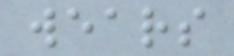wears
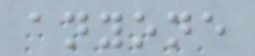anyone
